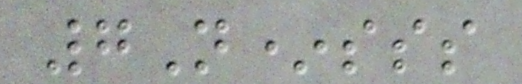7N*sss
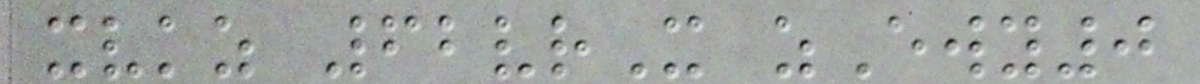xvkz 62vrX zEwy0
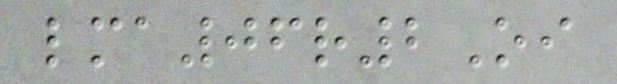lma06r2Oi
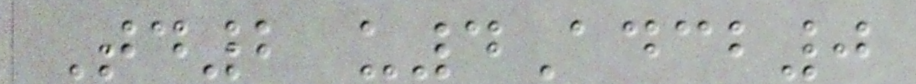Td2 u4Adcb0
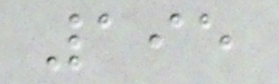195
